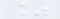%
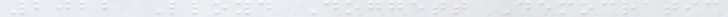2022 Lloyd Doggett Democratic
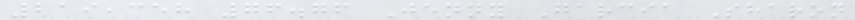219,358 76.76 Jenny Garcia Sharon
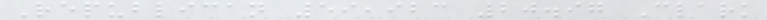Republican 59,923 20.97 Clark
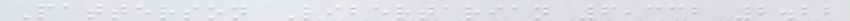Patterson Libertarian 6,332 2.22
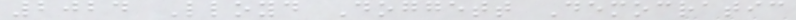2024 Lloyd Doggett Democratic
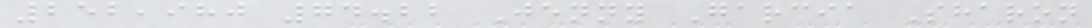252,980 74.22 Jenny Garcia Sharon
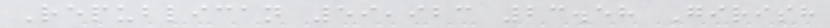Republican 59,923 23.58 Girish
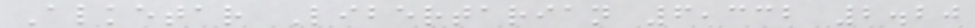Alketar Libertarian 6,332 2.20
